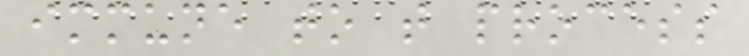immune to that process
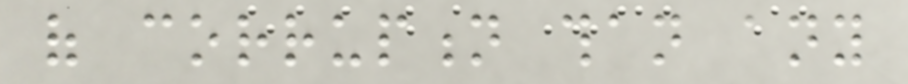of corruption than any
